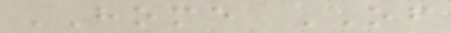HOME OF
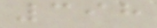398
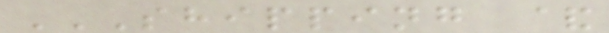SHIPPING &
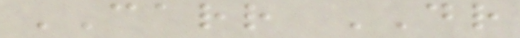CARR DR
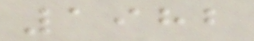1982
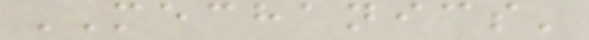MECHANICS'
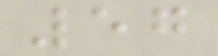57
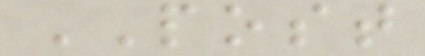POST
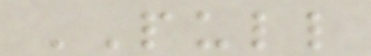PULL
